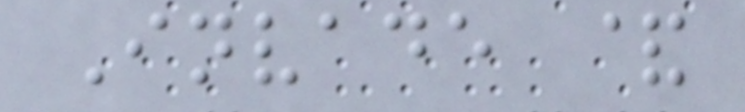Invade &
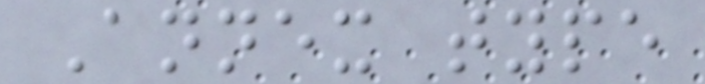Annex type
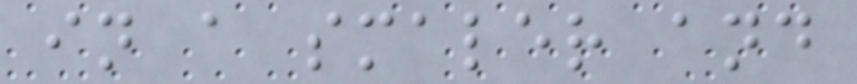in a smaler and
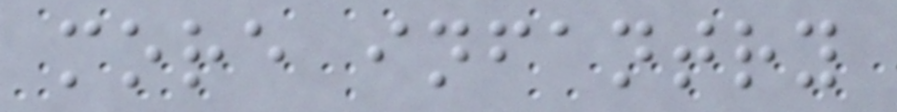more infantry
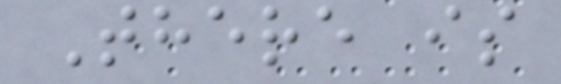There is
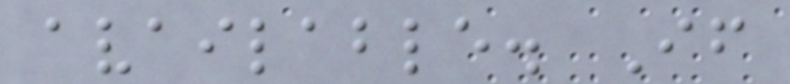available. If
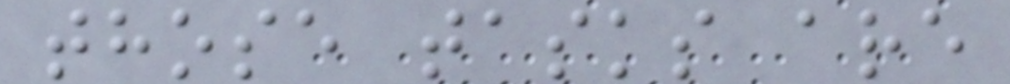those tasks are
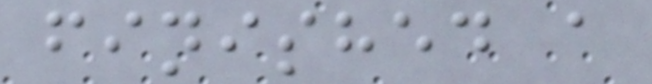finished a
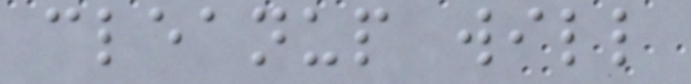cleanup will
